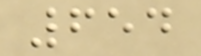654
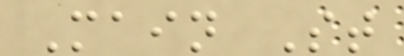Main St
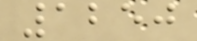1250
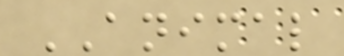ANIMAL
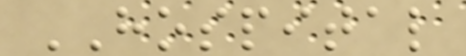HOSPITAL
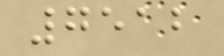7512
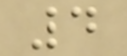4
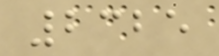2325
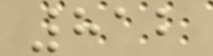812
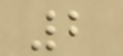2
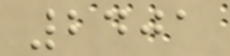2401
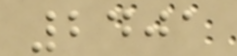2401
